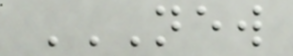NEW
